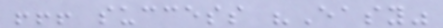!!! success "Easy"
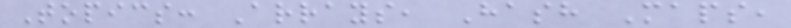Topics: Arrays, Hash Maps,
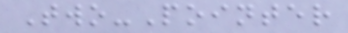Two-Pointer
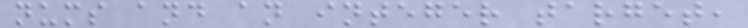nums and an integer target,
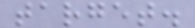target.
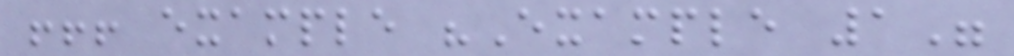!!! example "Example 1"
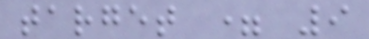target = 9
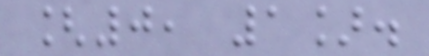[0, 1].
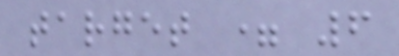target = 6
